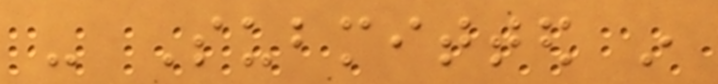- Submitted in
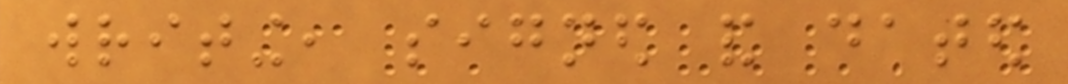writing, signed and dated
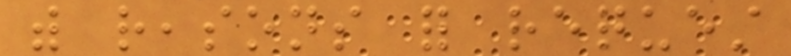with reasons for request
